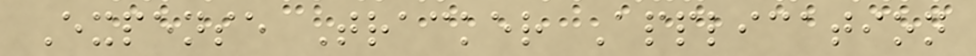Expense Tracker Application
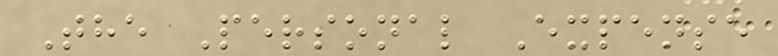The Personal Expense
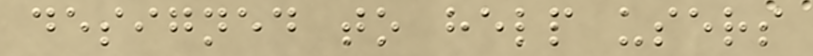designed to help users
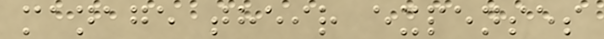manage their expenses
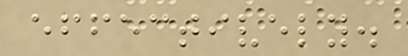effectively.
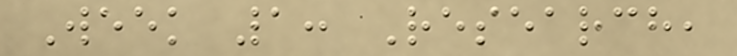Week 1: Research,
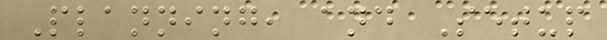Planning, and Setup
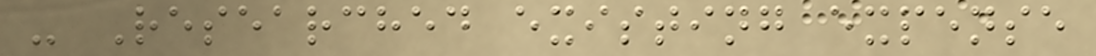- Researched existing expense
